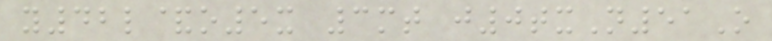y42l&o5x 3mt j0txN51O
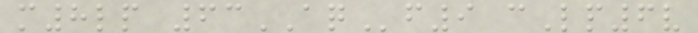m8lp 63AQf9 cLp6v
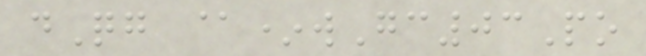dQg @*wGc03Po
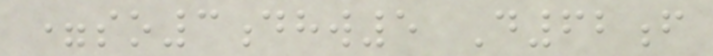=so3dhw5 D62f
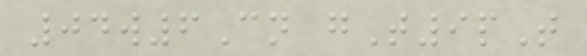04w6Cn gT9pT
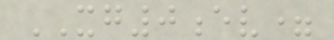XG0ev=
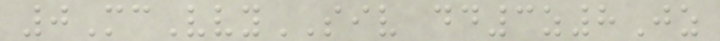0McVvySIV dd3z8Jz
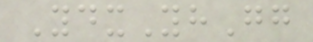YdxYhGg
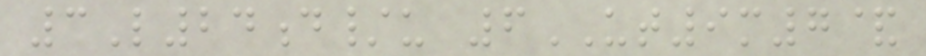3L24d/u 6UT9m7&
